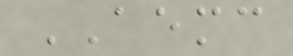AEMC
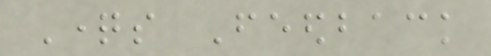Questions Feedback
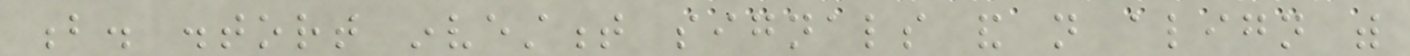b. distort investment signals and not align with
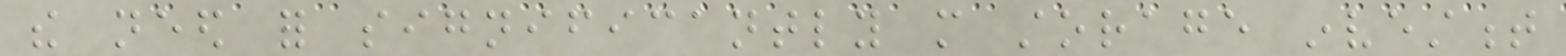the need for significantly more storage investment
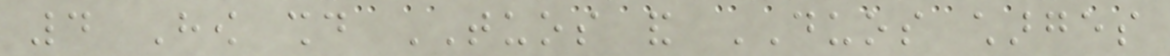4 How should TUOS and DUOS charges
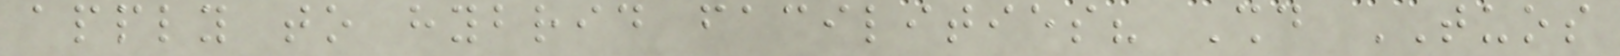apply to hybrid facilities? Should TUOS
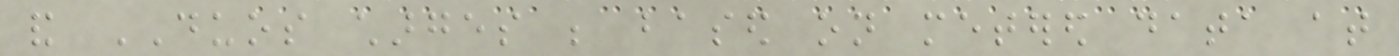and DUOS charges be based on metered data at
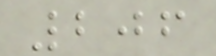206
